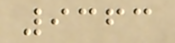9363
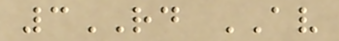3RD AV
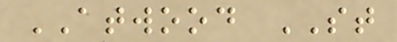ATWOOD ST
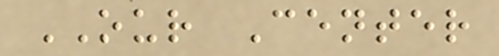OUR Center
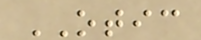OTIC
